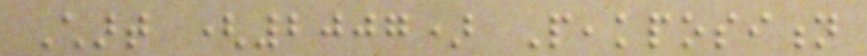Chart (2007) Peakposition
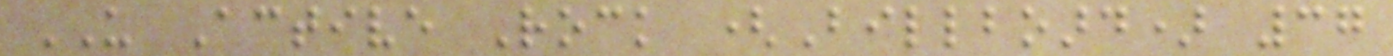US Active Rock (Billboard) 37
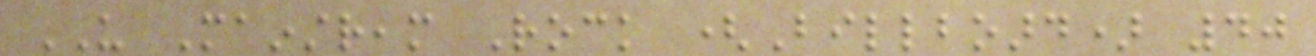US Mainstream Rock (Billboard) 40
